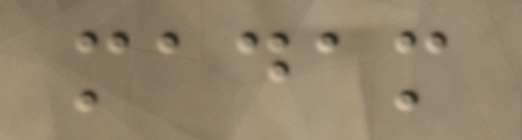madam
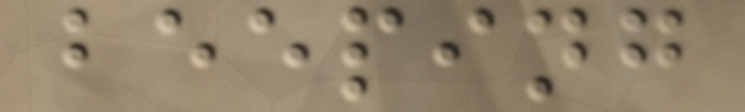beeping
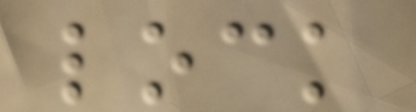lock
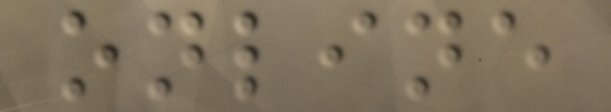online
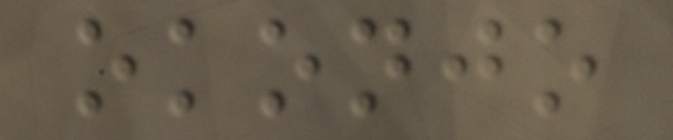okonjo
